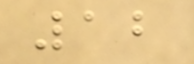12
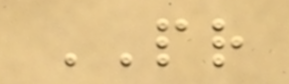PR
